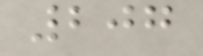207
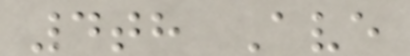4th Ave
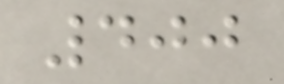400
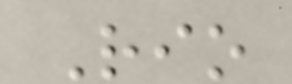Rio
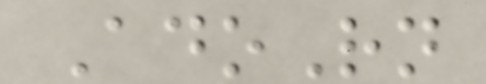AdoRn
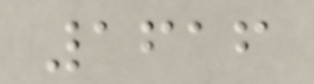1616
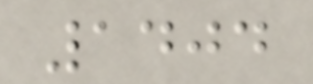1404
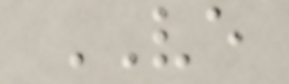VE
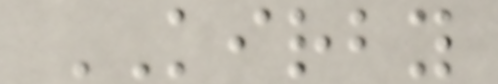KIRBY
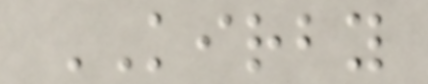KIRBY
